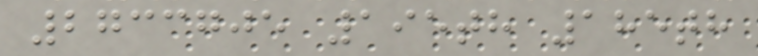2733705 195th 185th
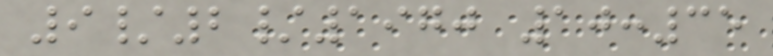9/2/1970 10:35
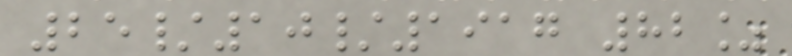25/10/1917 82%
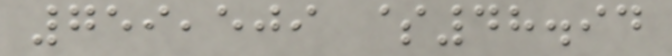759,509 $48.94
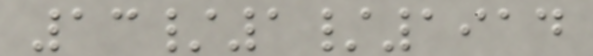13/1/1914
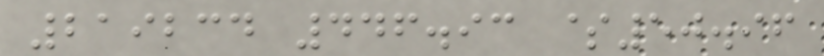219234 446.93 $50.96
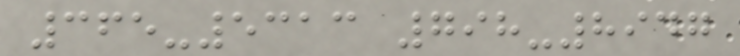365-5313 798-8947
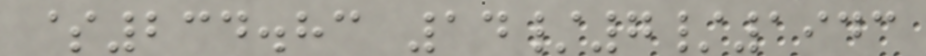$234.83 14/7/1943
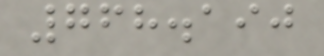768.190
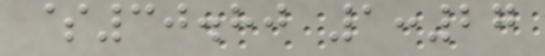$30.80 1:27
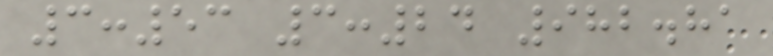3:53 3:24 982.81
